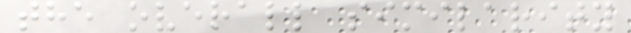the overall similarity
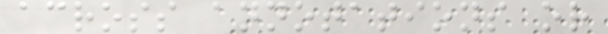across annotations or
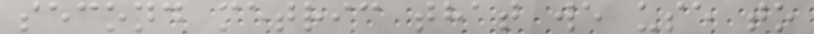second metric that we use to
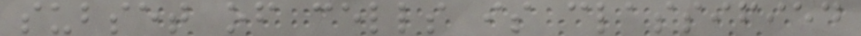subset of cells is classified
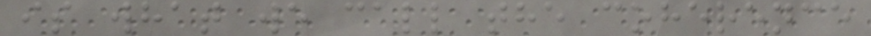is what we call the coherence
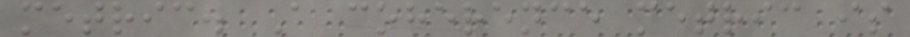metric. A coherence metric is
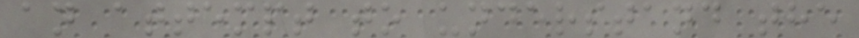an attempt to understand the
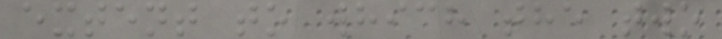extent to which the two
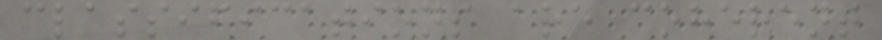classifications are coherent
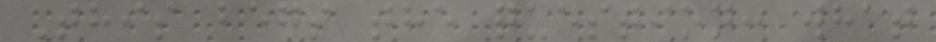This begs the question: what
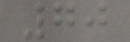70
